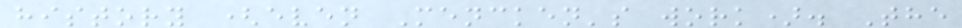history (even Mencken's work). The
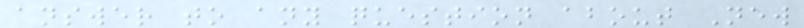answer to any question about New
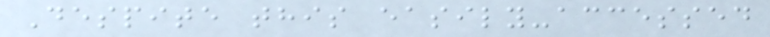Despite this easily-accessed
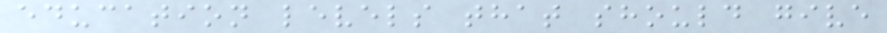education levels that should give
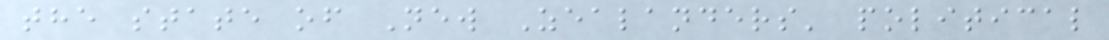the state of New Zealanders' political
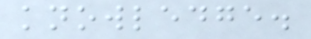knowledge.
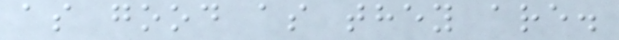as good as they are.
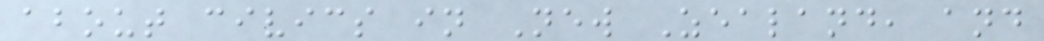about civics in New Zealand, and
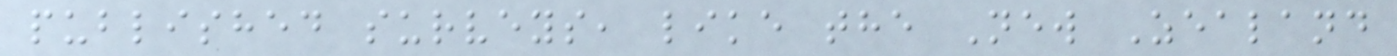published surveys, like the New Zealand
